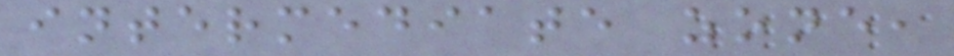intermediate zone,
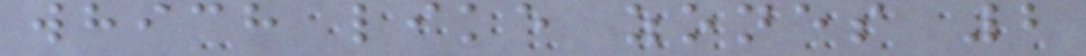which like zones 2
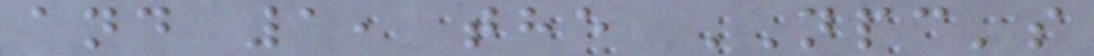and 1, the NPC's
